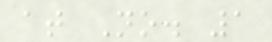at No. 1
